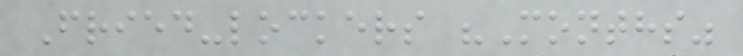Fried-lockers "Months"
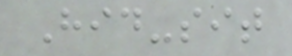Hid-sit
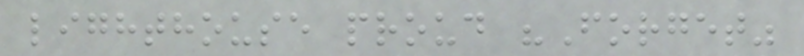lighthouse proud "Forget"
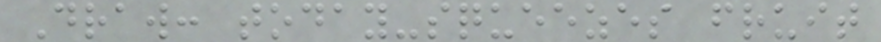Draw: today-squeezes fruit
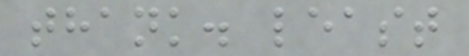thank. least
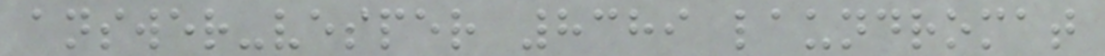answer-vesper 8389 laundromat
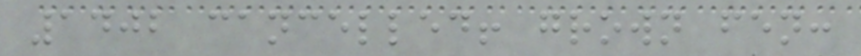1402 cancelled! grown fen:
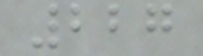227
